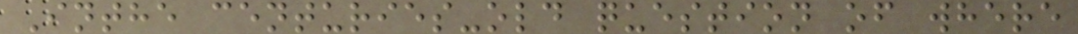Inthe centuries-old question of where
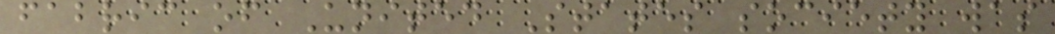fabric of United States society was
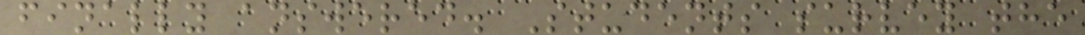finally answered. Students survey the
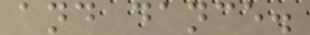and dance.
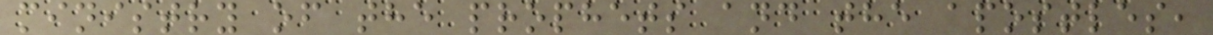ministry of the prophets and the apostles,
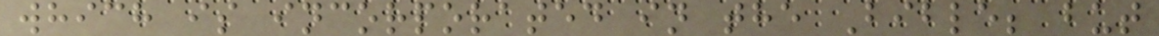which is incorporated in the Bible; but
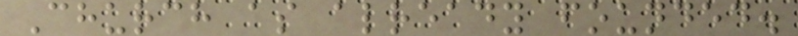Church as already founded.
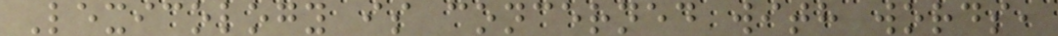Lexicology is concerned with words,
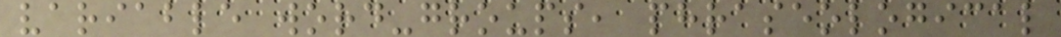variable word-groups, phraseological
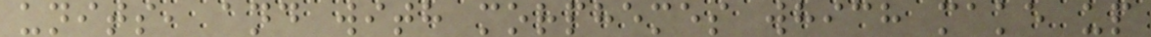units, and with morphemes which make up
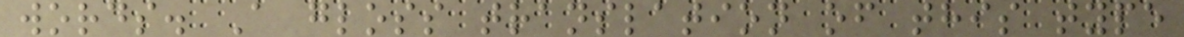words. A gloss translation of this type
